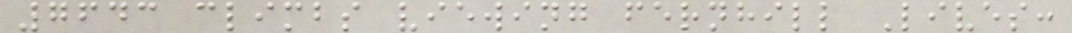7643 climbs viewing fernhill Lives:
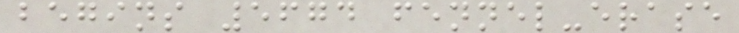begins 5674 fennel-erase
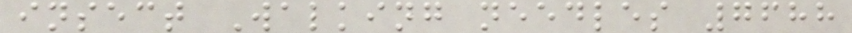insect Walking needles 7688
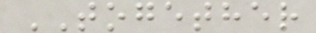TOGETHER
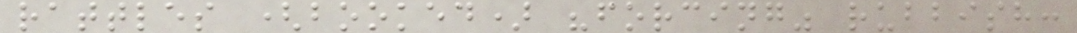rattles (booked) "forcing" rubbish:
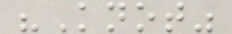"Knot"
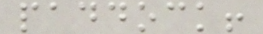paddock!
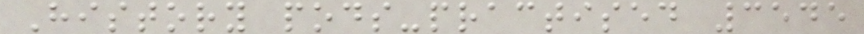History pods-practised 3545
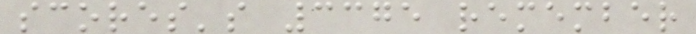scores's 3375 remember
